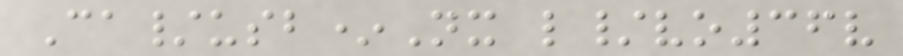Ca/usb*Nx l/vo36v
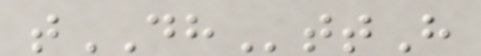tDHttH
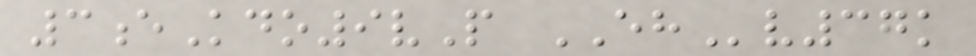3eKdo9vP EHv37k
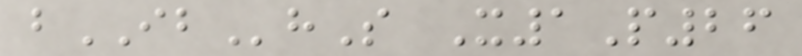bIBhS X1P26
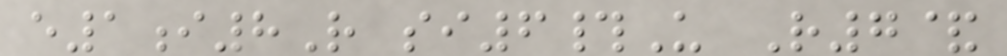e1i8R si6#U R7&
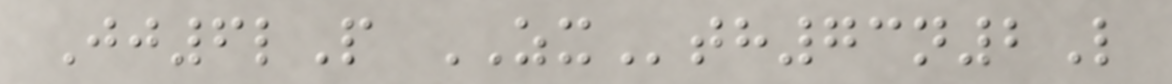Jj6lP ZXth73n2L
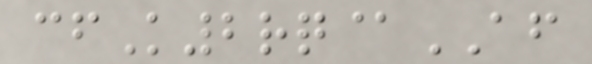cfK2rq@AF
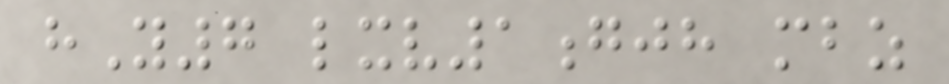hY7 lxv1gjh mbz
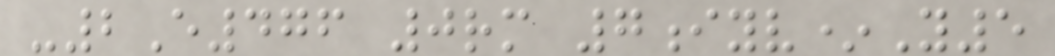-2E476 0rm 7iyv*Y5
